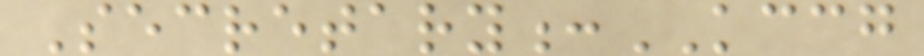Secretary:KCCG
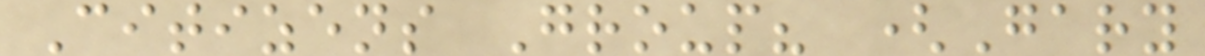Citizens Group? (Gary
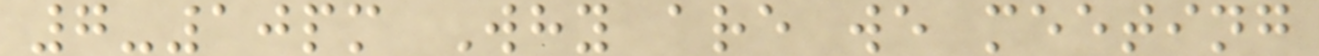7-10pm Why are we meeting
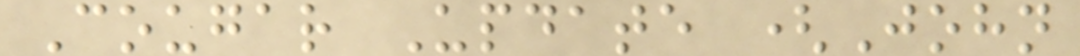Cougar Update (John
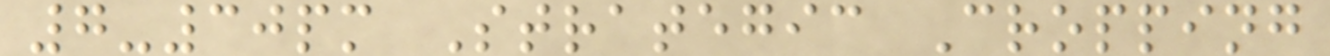7-30pm Strategic Cropping
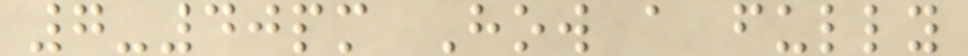7-40pm How a fully
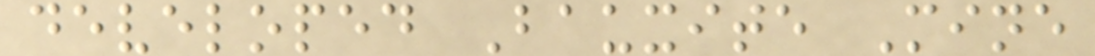developed Bauxite Mine
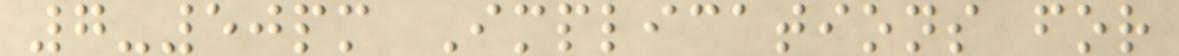7-50pm Implications for
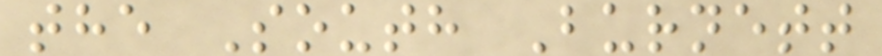the South Burnett
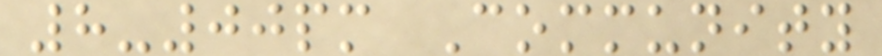8-00pm Community
